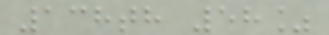138th 58%
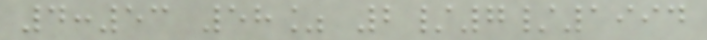4:53 58% 2/7/1994
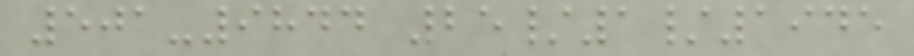501-9844 25/1/1945
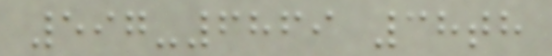597-6869 38th
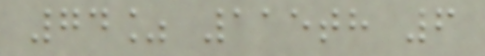74% 115th 6
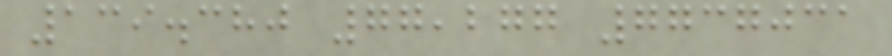139.380 77,277 7737031
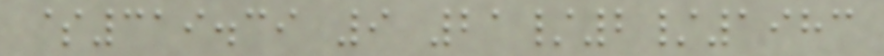$319.39 9 21/2/1983
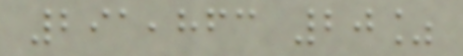291,863 20%
